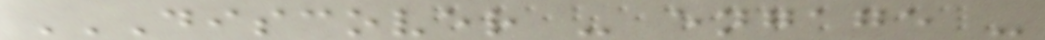DISCOVER - ENGAGE -
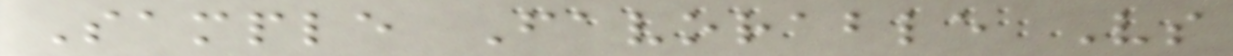Sample Favorable Vs
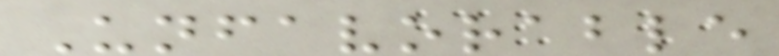Unfavorable
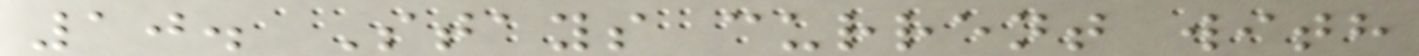10. Stays current with
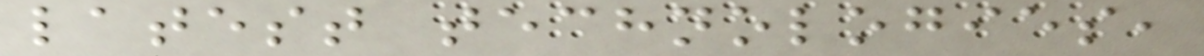latest technologies,
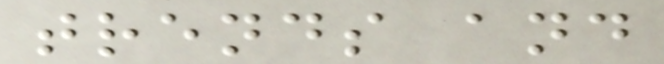trends and
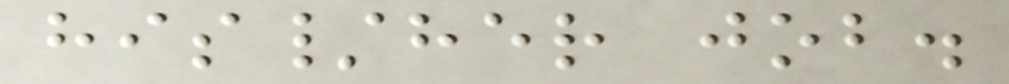his/her job.
